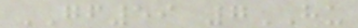GF59 7HU
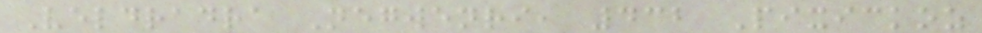Veldradra Negwenri, 432 Pixickoz
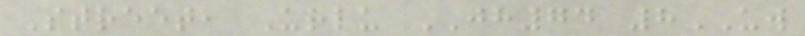Street, Urlu JH74 8UW
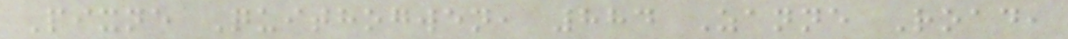Pixne Quithogwen, 884 Zanne Road,
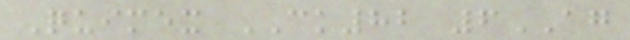Quimex CK82 6AG
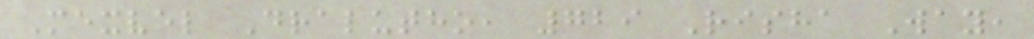Mexvel Dralutho, 729 Risha Way,
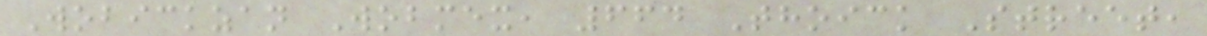Wobickzan Wobmex, 664 Thoick Street,
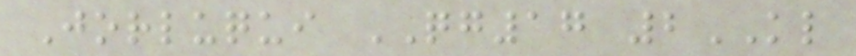Jorluqui QG17 2KL
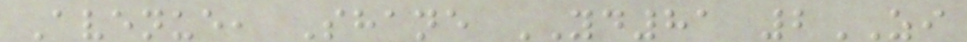Avenue, Shane YD81 2ZI
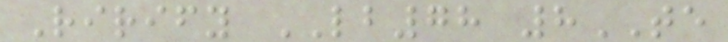Rirify LB78 8TE
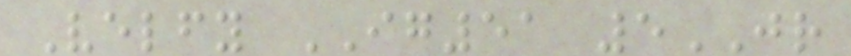Velfy IG51 5JR
